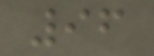96
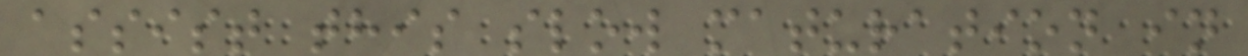assist this slow maturation in
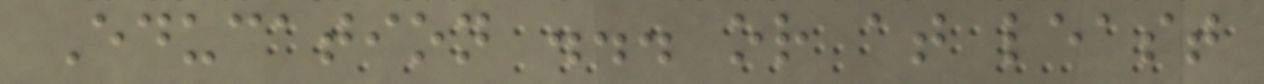Education ... or at least
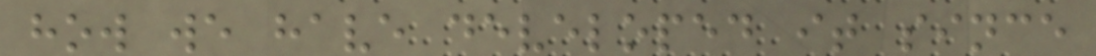how we have developed it since
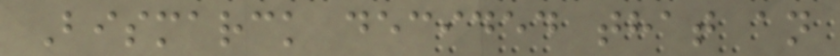Bismarck decided that an
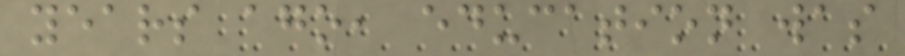years ago, education was
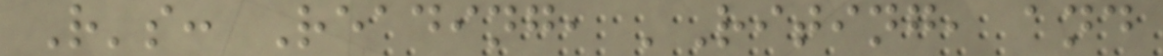R's: Reading, 'Riting, and
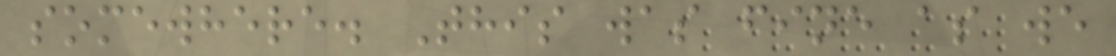somewhere. This was fine as we
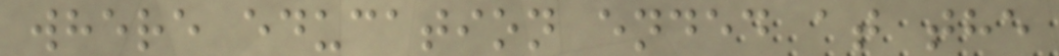where education ended at the
